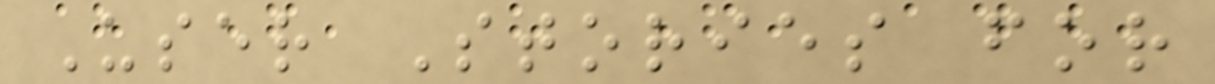User Stories for
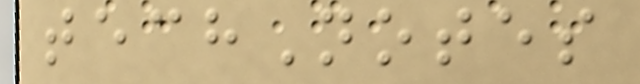techNotes
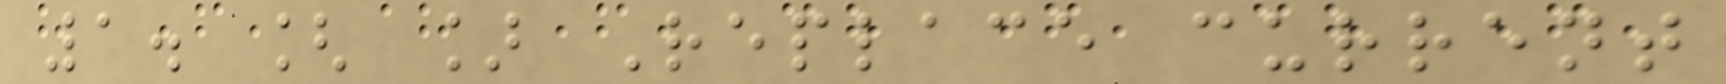1. [ ] Replace current
